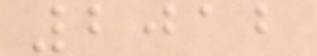2012
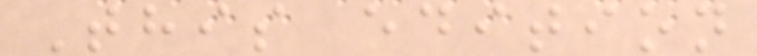This edition
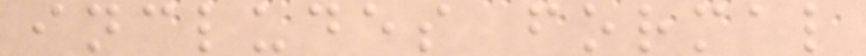includes formal
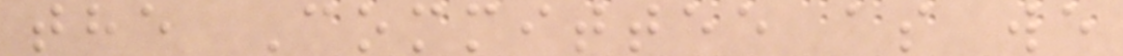the Committee as we
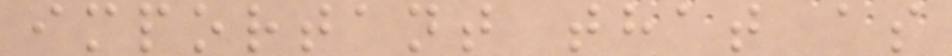important that as
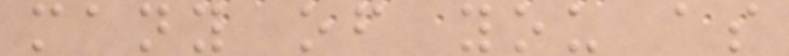many of you as
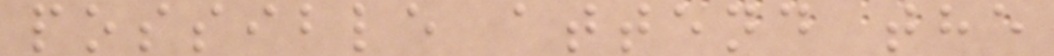possible attend the
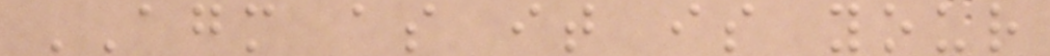AGM as it is your
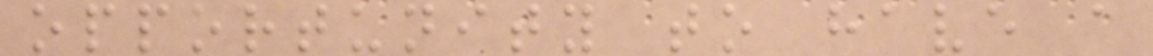opportunity to have a
